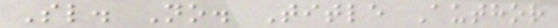Sl. No. Title Author
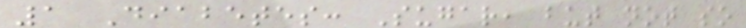1 Diabetes: Sugar, but not so
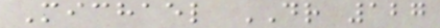Michael DR 127
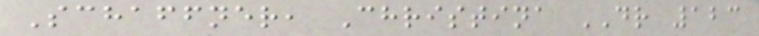Schaffner, Christina DR 123
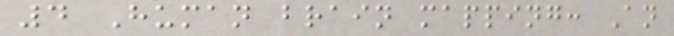4 Human brain mapping: An
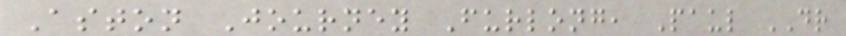Aston Journey Furlong, Paul DR
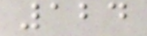124
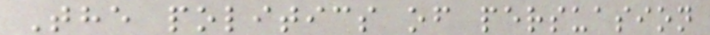The politics of persuasion
